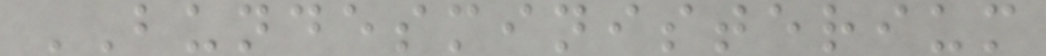BUNDESMINISTERIUM
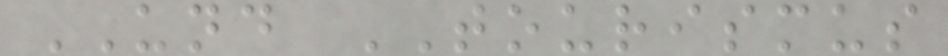UND TOURISMUS
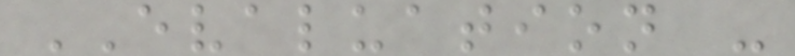EVALUATION -
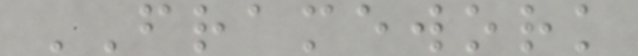FRAMEWORK
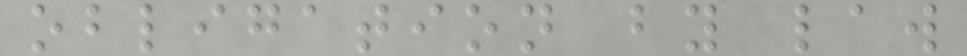obligation by law
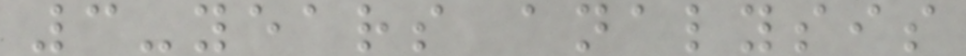3-years analysis
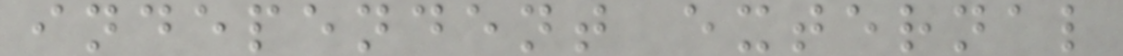independent external
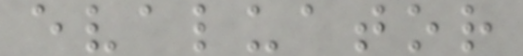evaluator
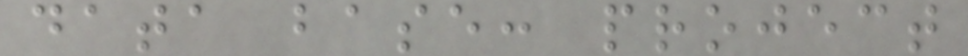data base: project
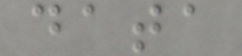data
